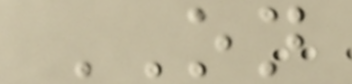ON
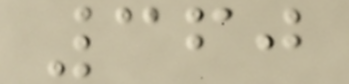360
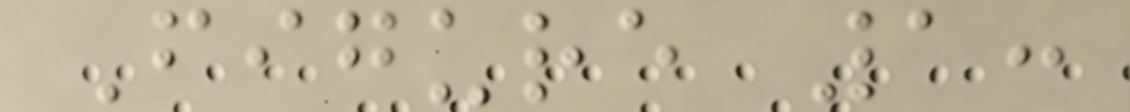Figure 1:
